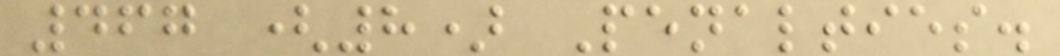467 (8) Penalties.
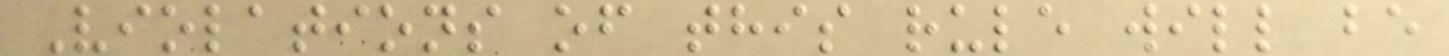Violations of this rule will be
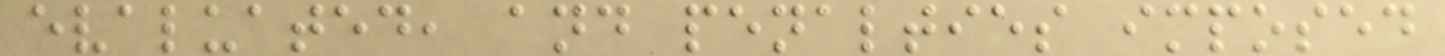evaluated, and penalties imposed
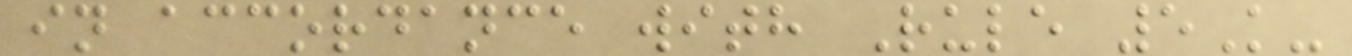in accordance with Rule 5K-
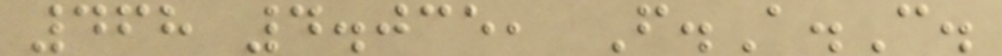468 4.035, F.A.C.
